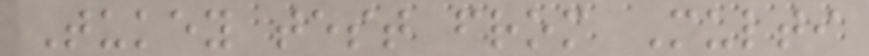Tukey test from Multi
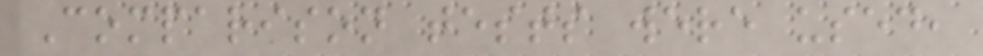Comparison tests were used,
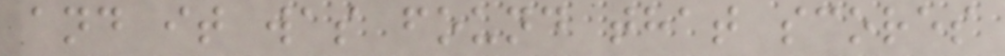and it was found that scores
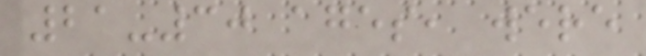21-30 ages, were
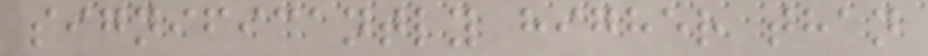significantly higher than
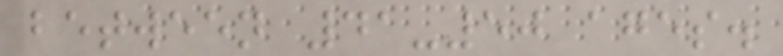between 41-50 ages.
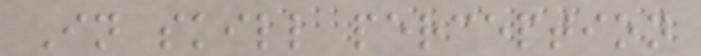In skill perception
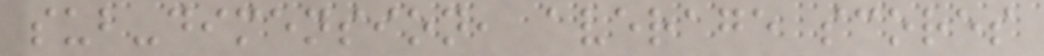sub-dimension, average scores
